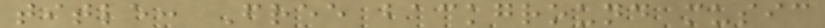title: Free background music
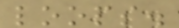loops.
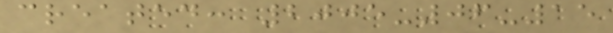created: 2005-06-15
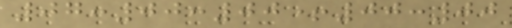07:00:00+00:00
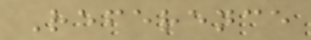Reference
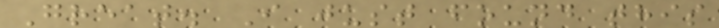Great. I just found this
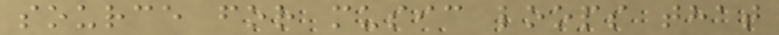source for music loops that
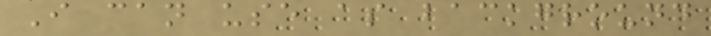I can use as background
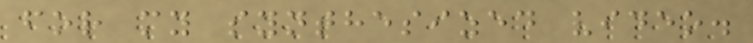for my synthesized video.
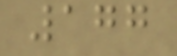177
